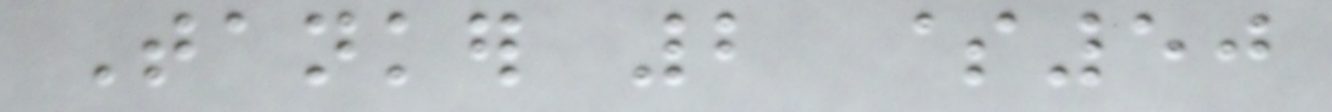Tanker 2 $50
